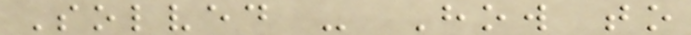Solved - How to
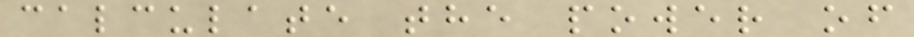calculate the power of
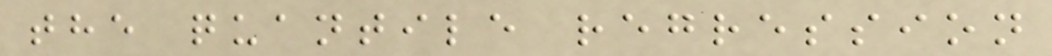the quantile regression
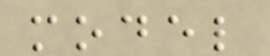model
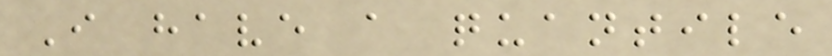I have a quantile
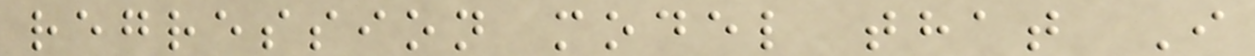regression model that I
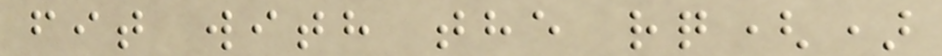fit with the rq()
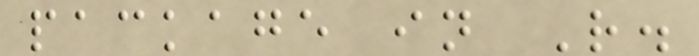package in R.
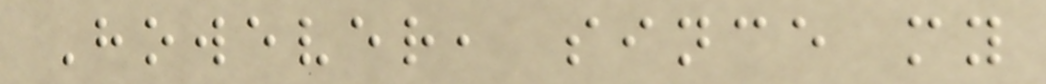However, since my
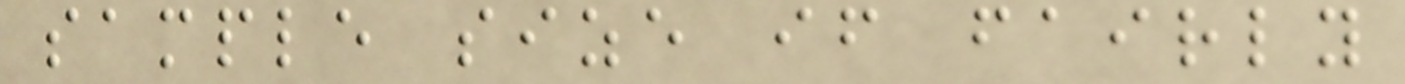sample size if fairly
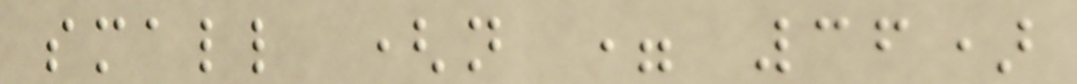small (n = 36)
